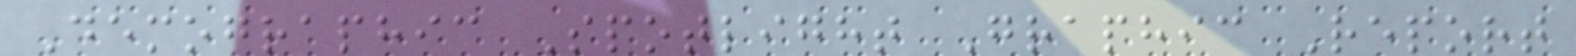Demographic Spotlight Graphic Report
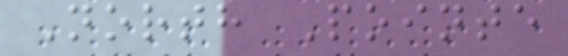North Pointe
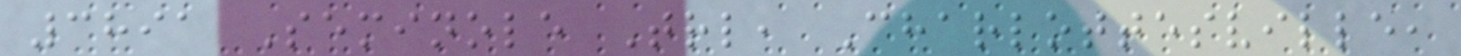3891 Seminole Trl, Charlottesville,
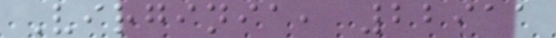Virginia, 22911
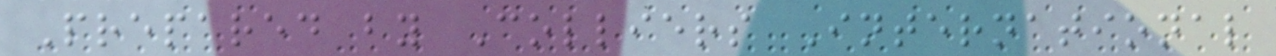Prepared by Colliers International
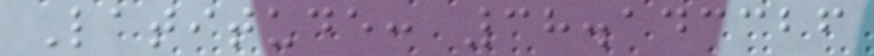Latitude: 38.143326
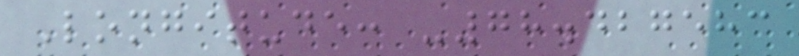Longitude: -78.427583
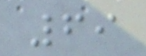69
